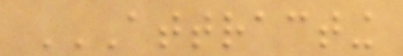ATTRACTING
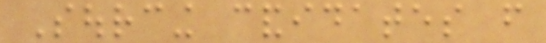Sourcing candidates from
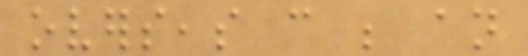overseas can be an
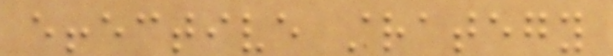effective strategy
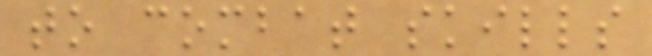to combat skills
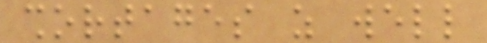shortages as well
